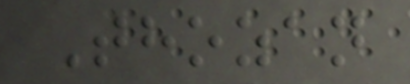Thozan
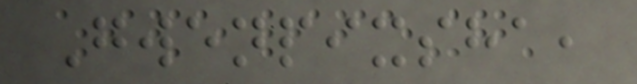Gwenpixsha,
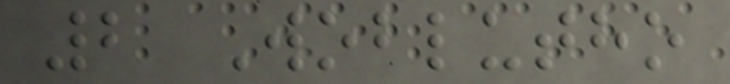2 Woblutho
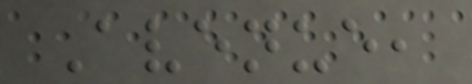Avenue,
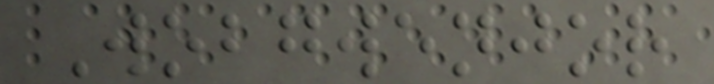Wobgwenjor
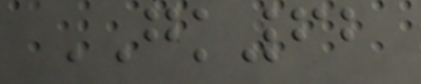GK62
